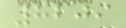8209
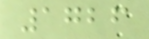1726
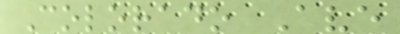Colorado Ave
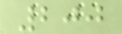200
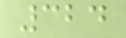324
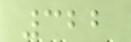322
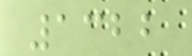1322
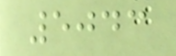5043
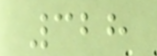328
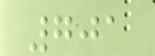701
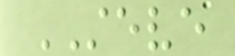STEVE
